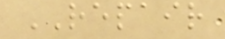REPAIR
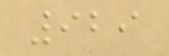929
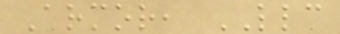Armor, LLC
